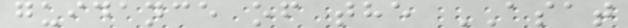guidance of the ASAT
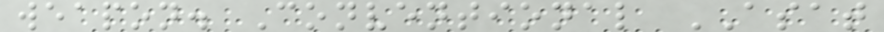weapon. Conventional ASAT
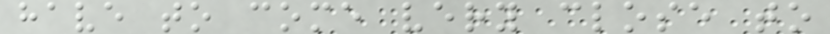have to come very close to
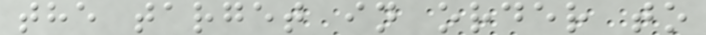the target in order to
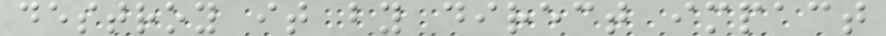destroy it by direct impact
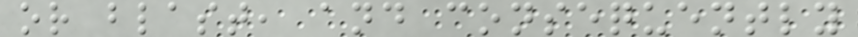or blast, and consequently
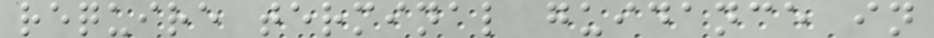require terminal guidance in
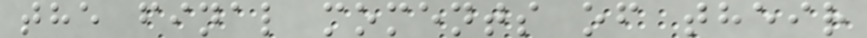the final moments of their
